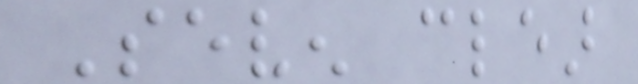Seven clear
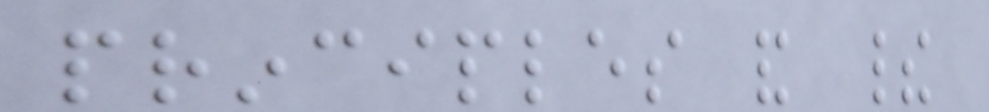principles and their
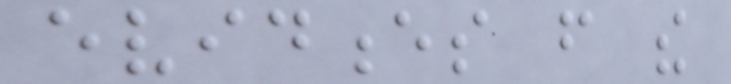evidences from the
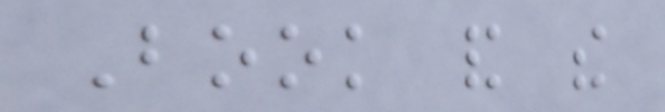Book and the
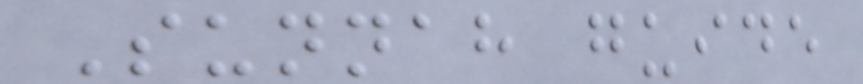Sunnah guide
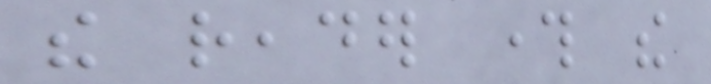the reader through the
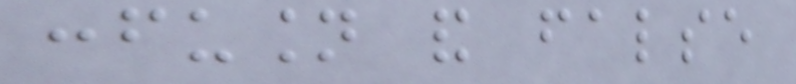confusion and false
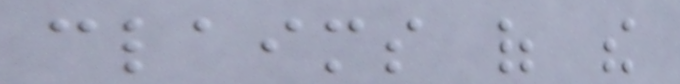claims of the
